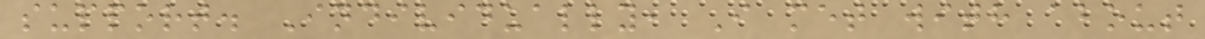support. Individually, I met with about
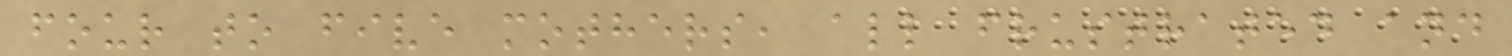four to five mothers, all frustrated and
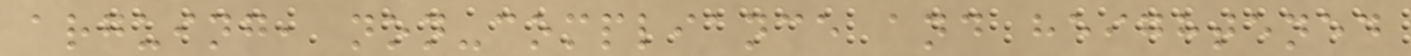arguing, non-compliance and heightened
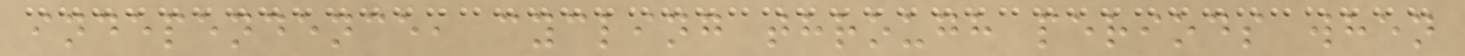independence, cycling through periods when
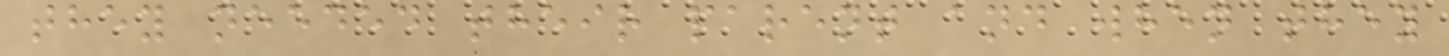they needed their parent and when they
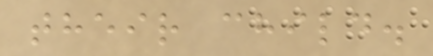their child.
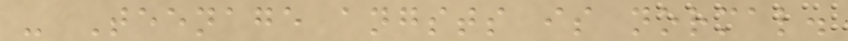- Teenage angsts is normal.
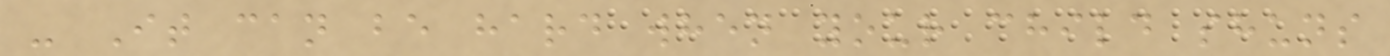- It can be hard when your child shuns
